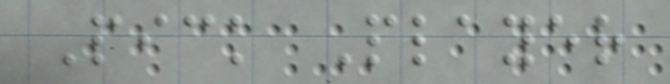Pick Player
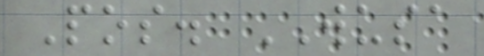Pos. WUSA
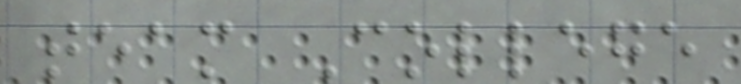team College
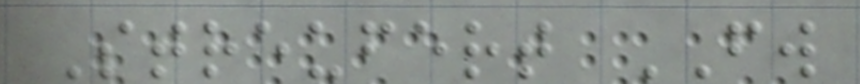Streufert FW
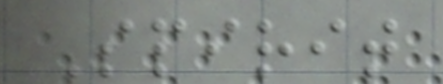Spirit
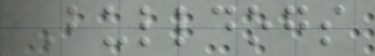Bulldogs
